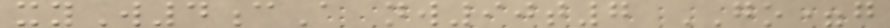xyW4cA nw90t7 GO=g
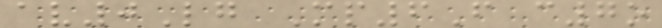av0Lg Mp6F c7o
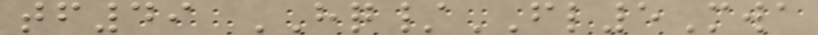tf49 HQ/FL5Mwa
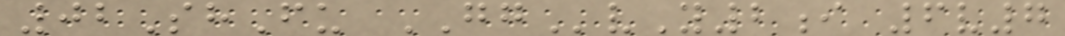02ShFu GGvY2i 6v7
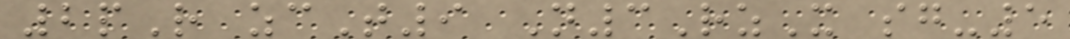2pR zcT9 N3RzX sg-5
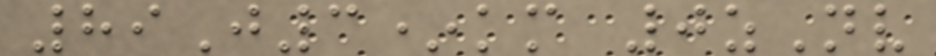89J3*km 0zNv
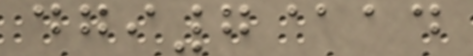dgi7@ad
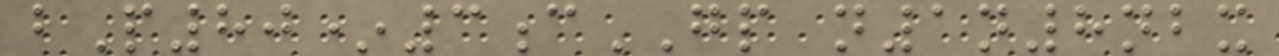bP80*3cGP n1n8nbx
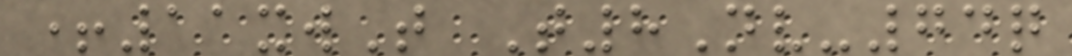+11xwT T8Nv-74q
